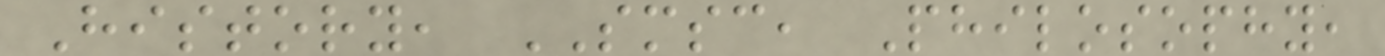History, SMSC, Philosophy,
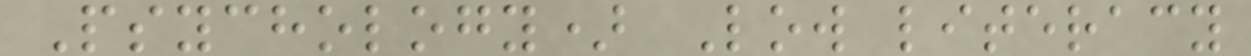Psychology) Low literacy
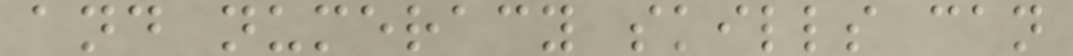and numeracy skills can
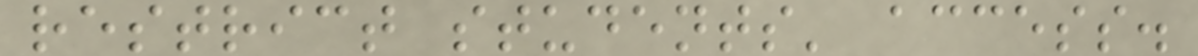restrict students' access.
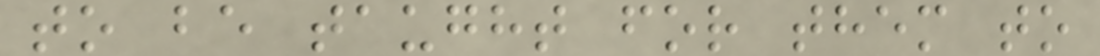to be taught for them to
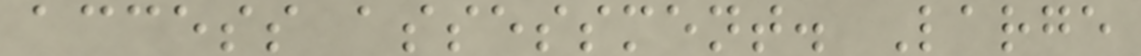access assessment. Large
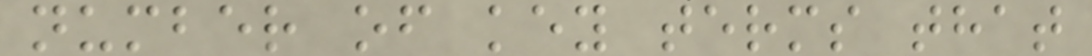number of key terms that
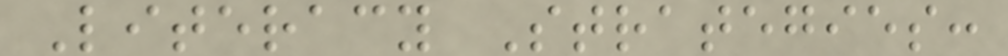Literacy Strategies:
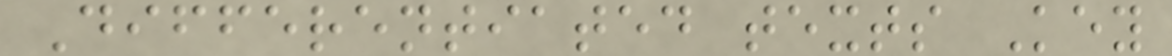Differentiated texts Key
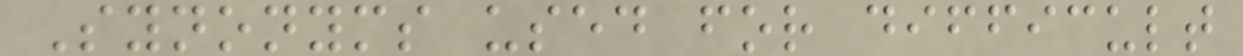Synonyms used for difficult
